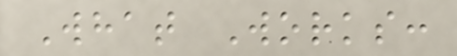What Works:
